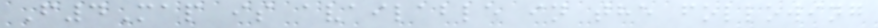F4Map is available in the following
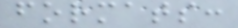formats:
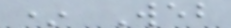* Web
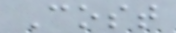Cost
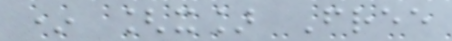* [x] Free
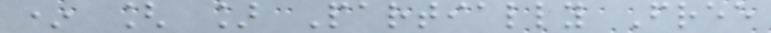* [ ] Partially Free
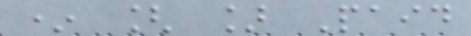* [ ] Paid
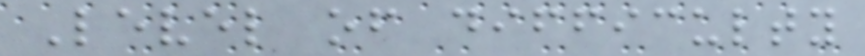Level of difficulty
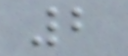2
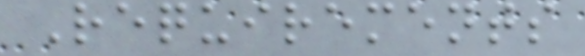Requirements
